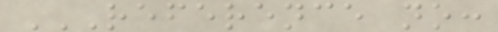REFERENCE NO:
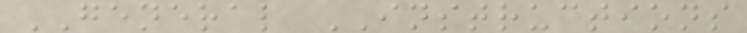GENERAL INSTRUCTIONS
